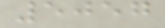5057
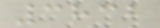3832
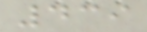439
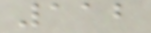112
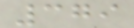379
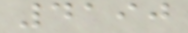4190
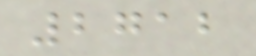2712
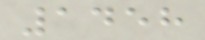1458
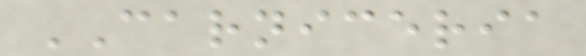CARNICERIA
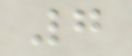7
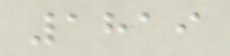1819
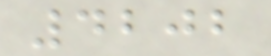4202
